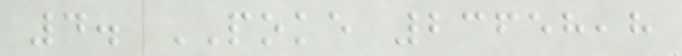4. POKE 23658,8
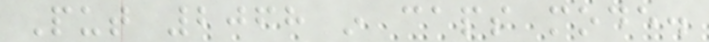Put 2068 in caps mode.
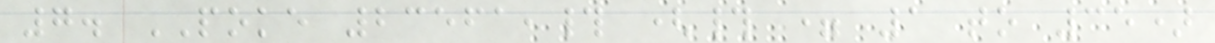7. POKE 23561,# (# = 1 to 35)
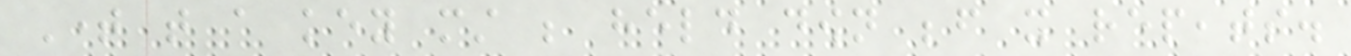Time that a key must be held down before it repeats.
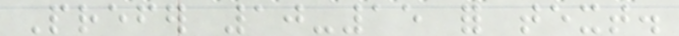Prefer 10-15 for text.
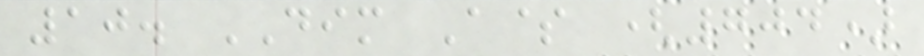10. DIM A$ (704)
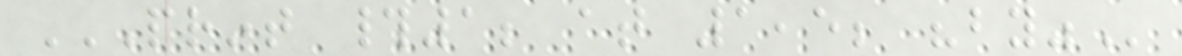PRINT #1; AT 1,5; "BY"
